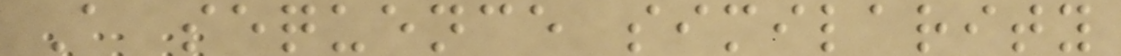A sequence similarity
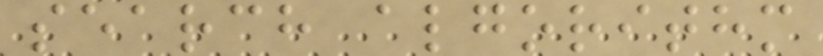search algorithm
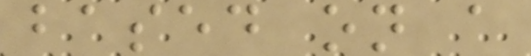based on a
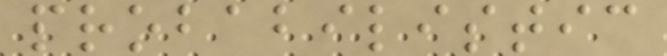probabilistic
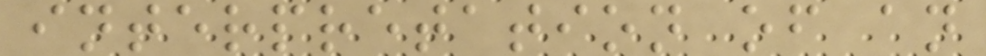interpretation of an
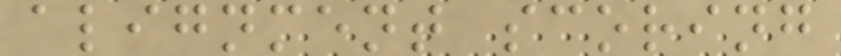alignment scoring
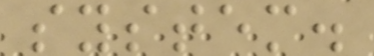system.
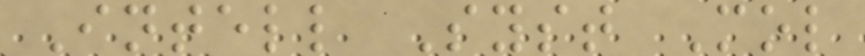Intell Syst Mol
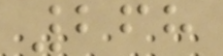268
